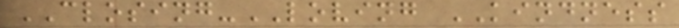CLOSING-LOVING KINDNESS
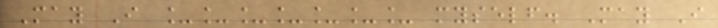May I _______ myself. May I
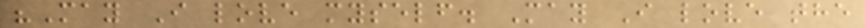"May I love myself. May I love the
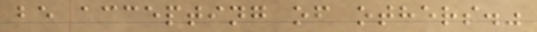be accepting of others."
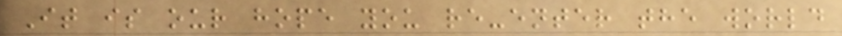It is our hope you re-enter the world
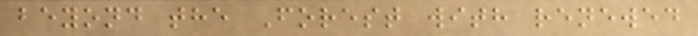beyond the Forest with renewed
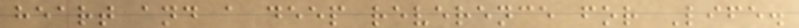heart and a deep reverence for Life.
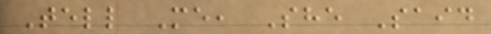Tell Me, She Said
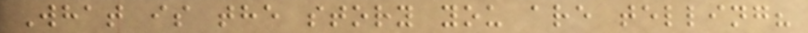What is the story you are telling?
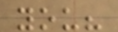you?
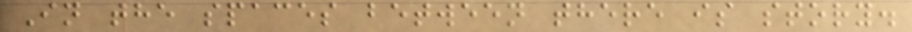In the spaces between there is story.
